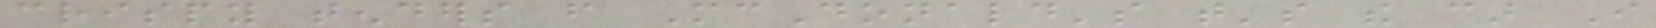crispy tenders from McDonald's that's the car I
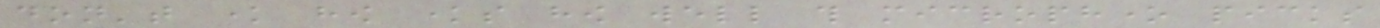don't know how knows how well this microphone picks
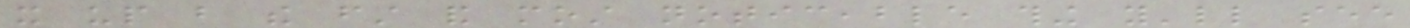it up but the first and most noticeable thing you'll see
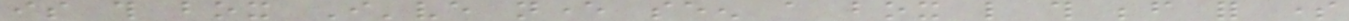is this box I've never seen a box like this before for some
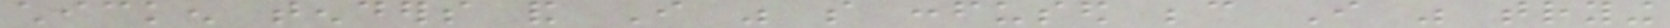chicken tenders and I was so confused because I was trying
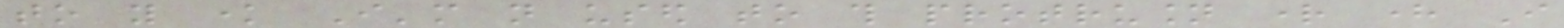to you know I'm not used to this protrusion right here I
